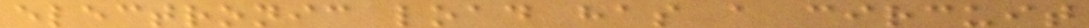electronic load has a circuit
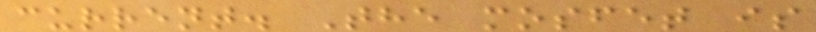current. The mosfet is
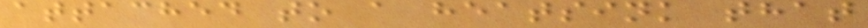attached to a heatsink that
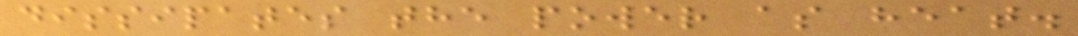dissipates the power as heat.
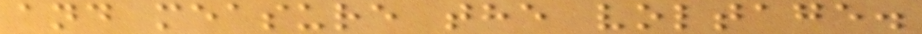and measure the voltage.
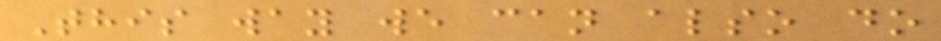This way we can also do
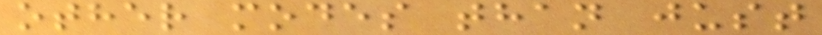other modes than just
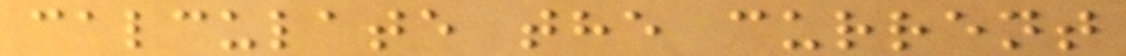calculate the current
